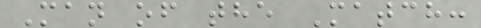Man of the Match:
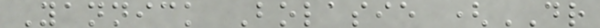Yannick Bolasie (DR
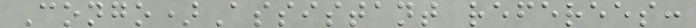Congo)Assistant referees:
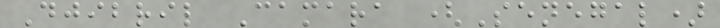Djibril Camara (Senegal)
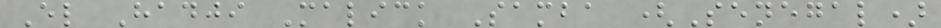El Hadji Malick Samba (Senegal)
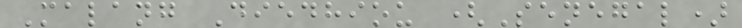Malang Diedhiou (Senegal)
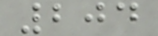204
